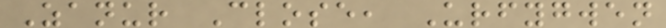Zanur Close, Urfygwen
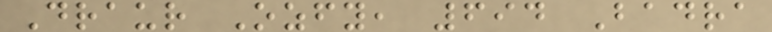Draur Ozfy, 694 Badra
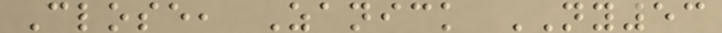Close, Zanick NY53
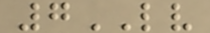7LV
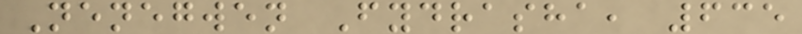Nenegwen Fydrasha, 635
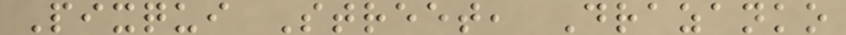Pixqui Street, Drazanko
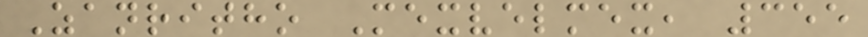Zanritho Mexvelmex, 355
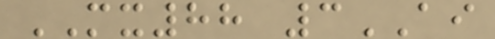MX88 3AI
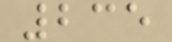235
